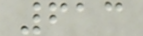613
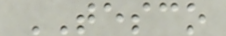TESCO
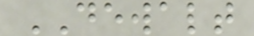DEWALT
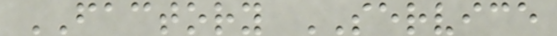FACTORY SERVICE
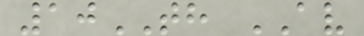10TH AV
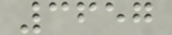3657
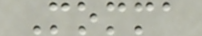Momma
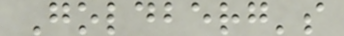Goldberg's
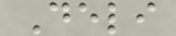Deli
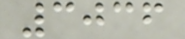3036
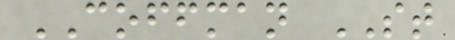COFFMAN ST
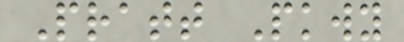Pratt Pkwy
